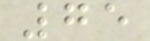75
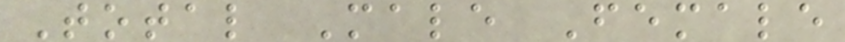Total Male Female
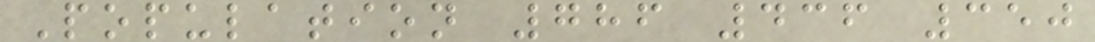Population 786 436 350
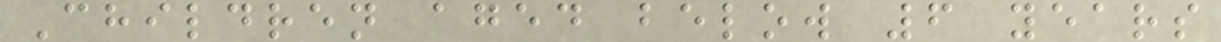Children aged below 6 years
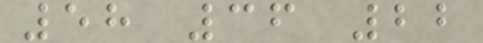58 36 22
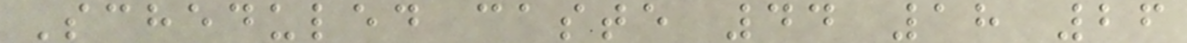Scheduled caste 44 18 26
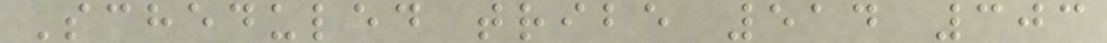Scheduled tribe 514 303
